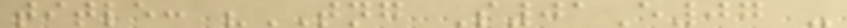title: "TNG S01E07 -
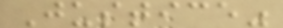Justice"
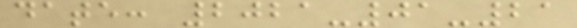date: 2021-01-21
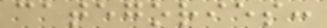categories:
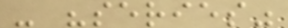- "series"
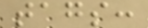tags:
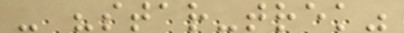- "star-trek"
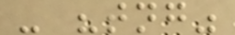- "tng"
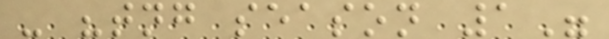- "tng season 1"
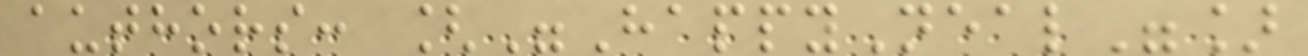authors: ["HappyNeal"]
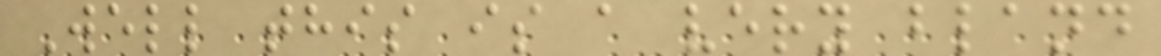Well this is a very bland
